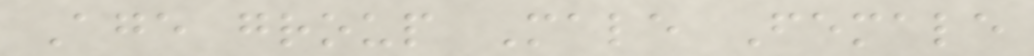Age group Male Female
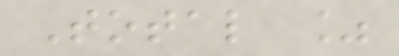Total %
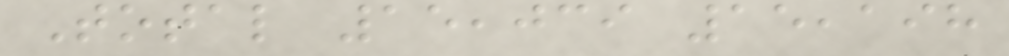Total 15,039 15,198
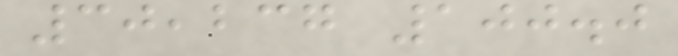30,237 100.0
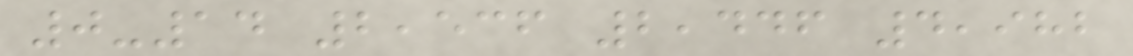0-14 2,536 2,446 4,982
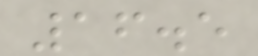16.5
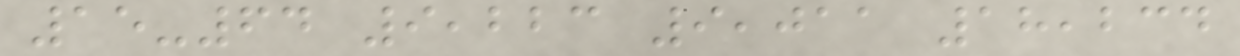15-64 9,223 9,011 18,234
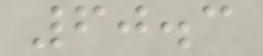60.3
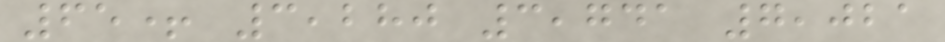65+ 3,280 3,741 7,021
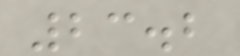23.2
